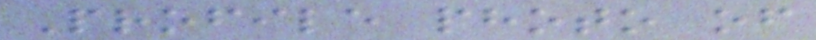Profile photo of
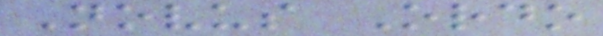Novus Ordo
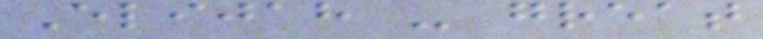Elijah - great
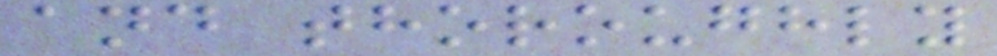and thoroughly
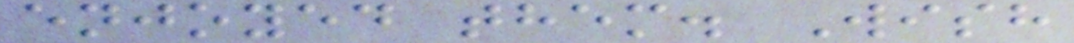enjoyed them. Wish
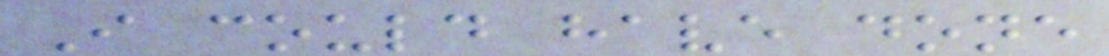I could have done
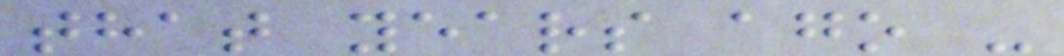that years ago -
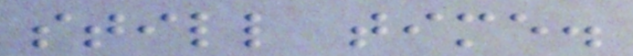still time.
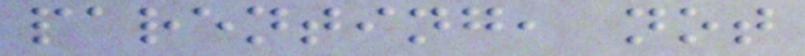parenting, not
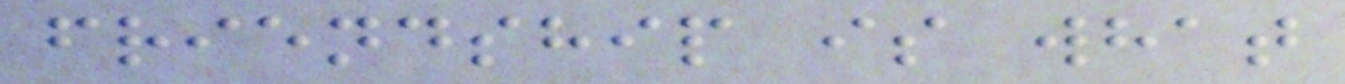friendship is what
